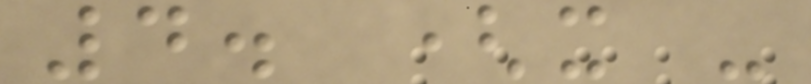4. (x -
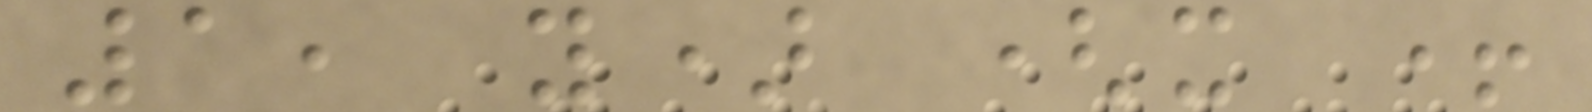1, y) (x +
